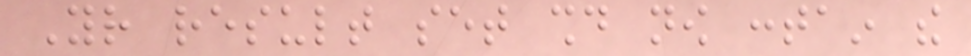Your result set should now contain the
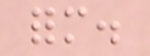form.
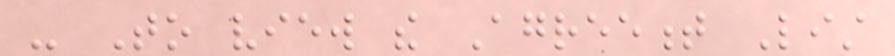- To view the Agreement List
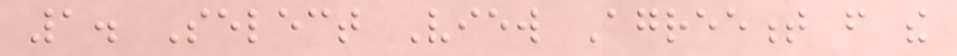1. Select View Agreement from the
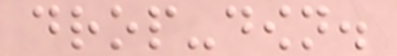drop-down.
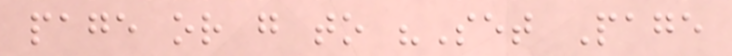page or go to "Set Page
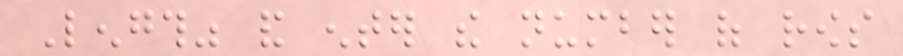Length" and enter the number of rows
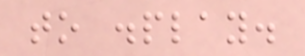to display.
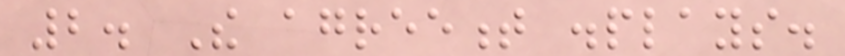2. The agreement displays.
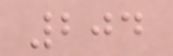204
